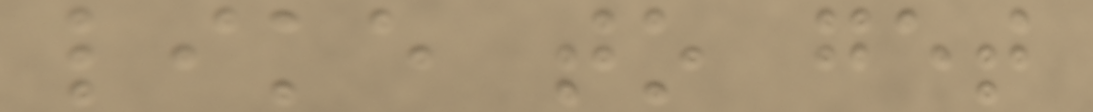like to get
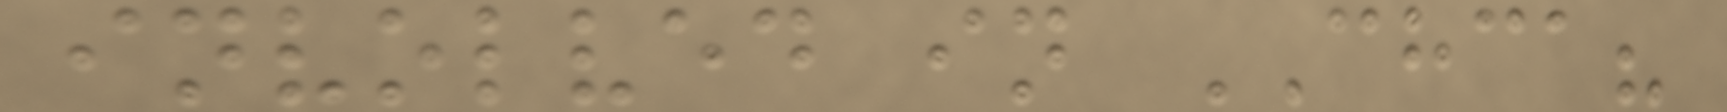involved in CHCA?
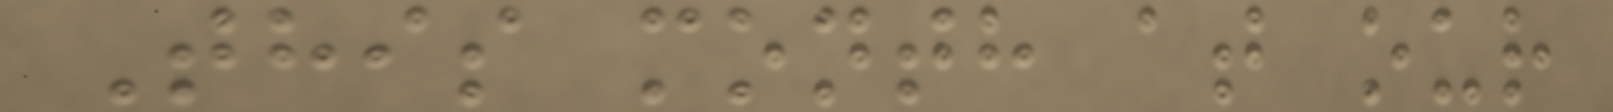This month at our
